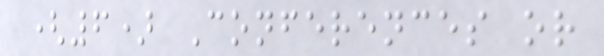(6) Conferences or
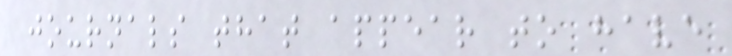journals that appear to have
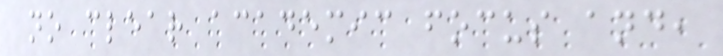no clear academic focus and,
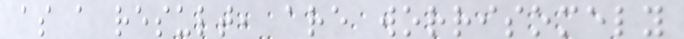as a result, are worrisomely
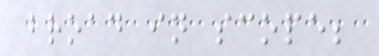broad in scope;
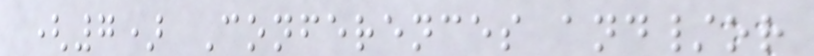(7) Conferences and/or
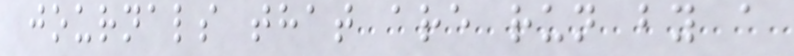journals that are run by a
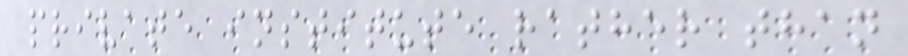private institute rather than
